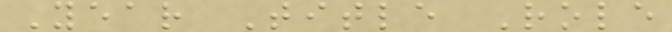Year Title Role
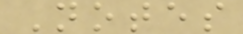Notes
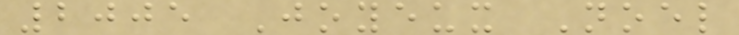2005 Joyeux Noel
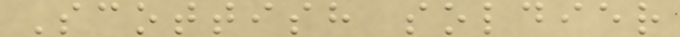Scottish soldier
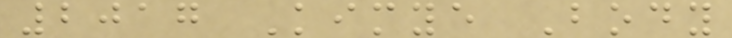2017 Kimye Body
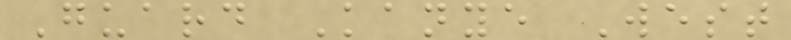Guard Kanye West
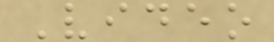Video
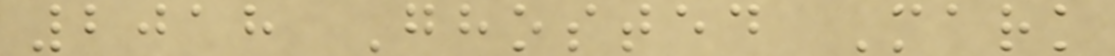2018 Ghosted Mark
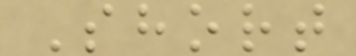Short
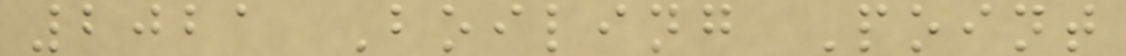2021 Boiling Point
